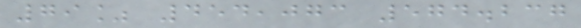79% 454,073 574.237
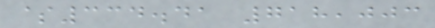$334.41 718,003
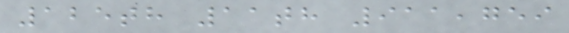125th 11th 911,759
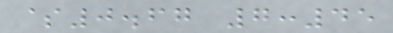$0.67 7:45
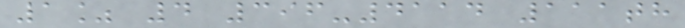1% 4 396-4114 111th
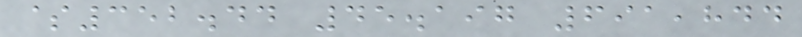$352.44 45.197 691,844
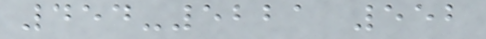454-5221 552
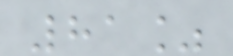81%
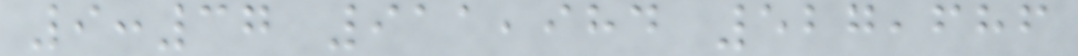9:37 911,984 527,686
